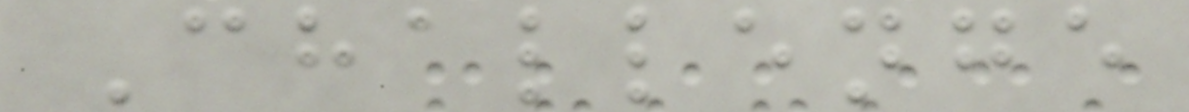Challenge
